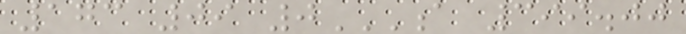173 09 0A 399.00
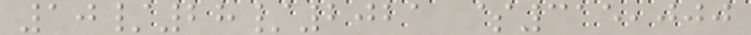10/28/2021 $315,000
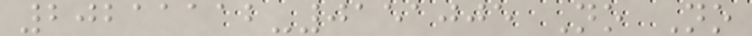20211112-0151005 No No
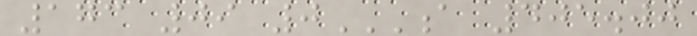173 09 0A 405.00
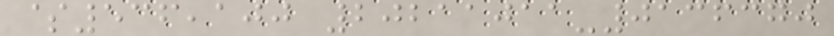$536,100 20211011-0136370
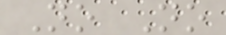No No
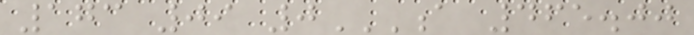173 09 0A 465.00
